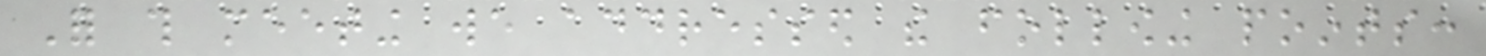For this meeting we addressed the following points:
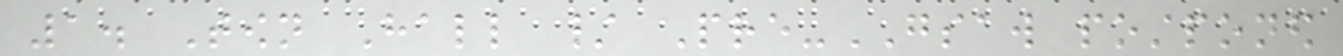1. Town Hall / Pre-GSAW postponed
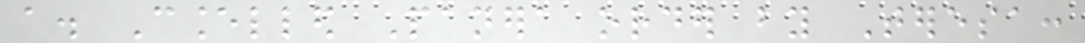a. Cancelled Panera order by Teresa:
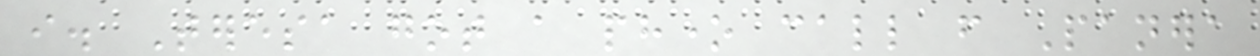i. Teresa got a phone call from Panera
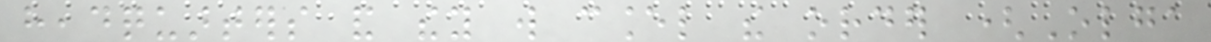headquarters and they will cancel the order (Olga
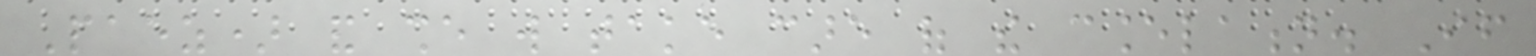Paez) and she will take care of the cancelation. If
